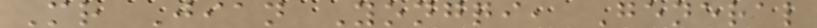Mr Jian Yongqi, General
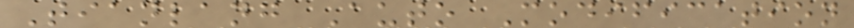Tianlang Auto Modification
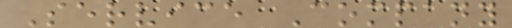Service Company
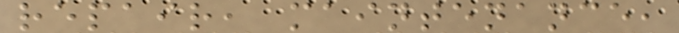repair, maintenance,
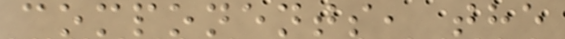components, the
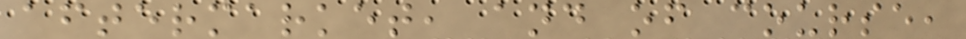aftermarket, and of course,
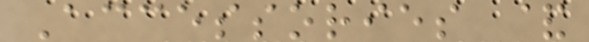Accessories &
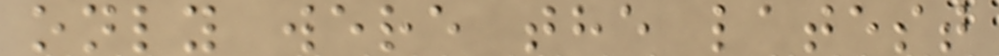only were the latest
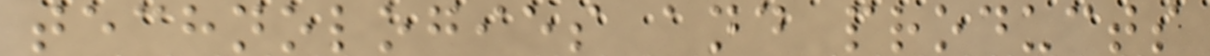technologies and products
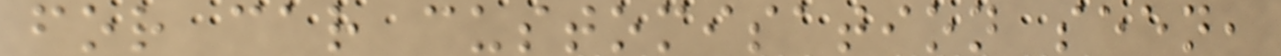for car customisation seen,
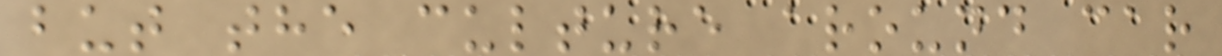but the culture around car
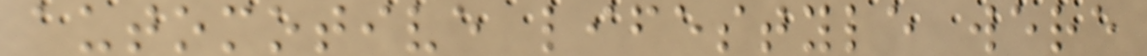automotive lifestyle were
